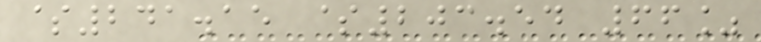$241.15 $203.54 66%
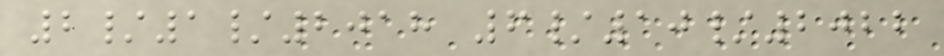2/1/2018 6/10/2022
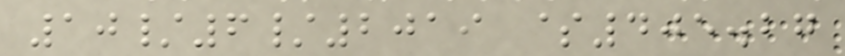10/6/2019 $405.27
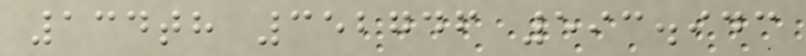134th 352746 593.943
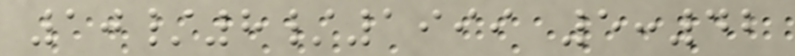10/8/1999 5:42
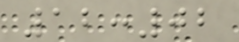12:02
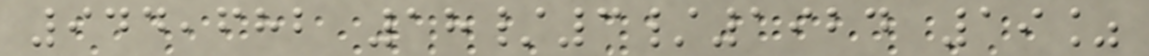944,682 18/3/1924 19%
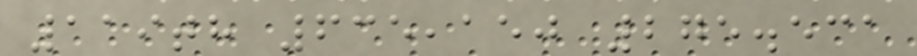119th 635,150 275.531
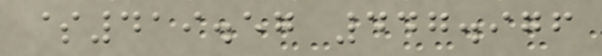$419.57 447.976
